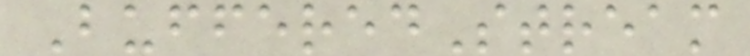BufferedStream
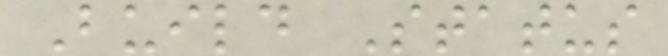Build Status
